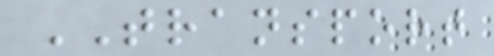TRANSPORT
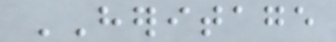HERITAGE
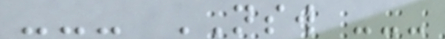--- NSW ---
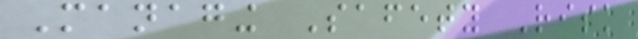Managing Safety Risk
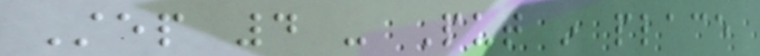Step 4 - Put in place
